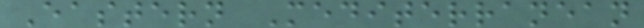Eastern Mediterranean
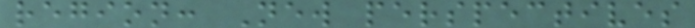region: New perspectives
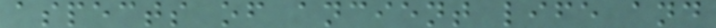aspects of ancient life and
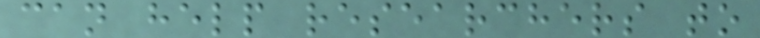can help researchers to
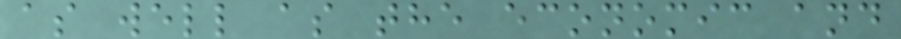as well as the economic and
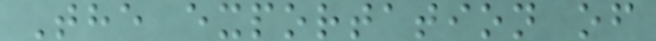The exportation of
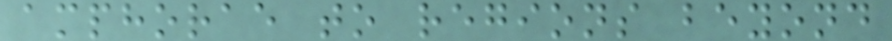amphorae to regions beyond
